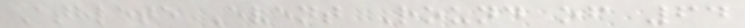Athlete Event Round of 64
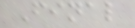Final
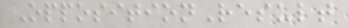OppositionResult
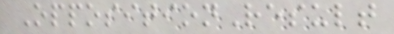OppositionResult
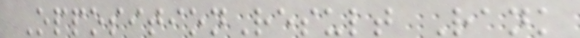OppositionResult Rank
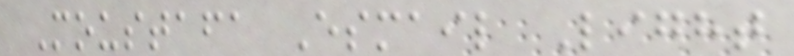Moustafa Esmail Light
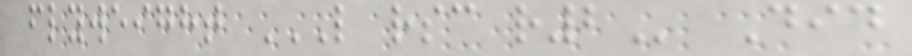flyweight L RSC R2 Did
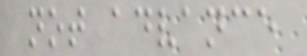not advance
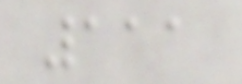111
